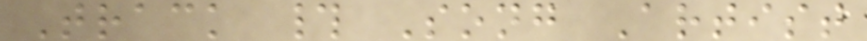Track # Song Artist
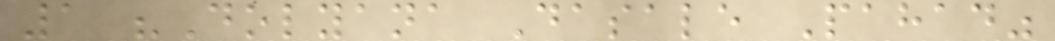1 "Dolyana Dasale Pahad"
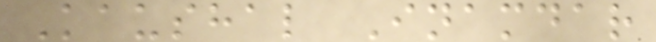Kaushal Inamdar
